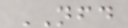NFD
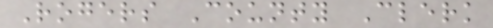Rogers County Clerk
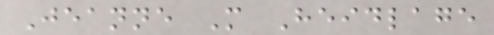Jeanne M Heidlage
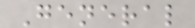General
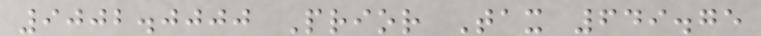9002.0000 Prior Tax 649.75
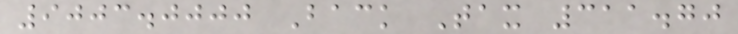9003.0000 Back Tax 311.70
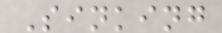Sinking
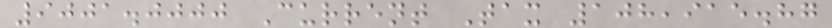9001.0000 Current Tax 108,915.87
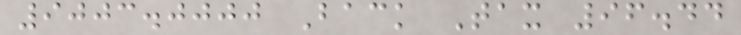9003.0000 Back Tax 96.44
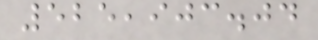525,903.04
